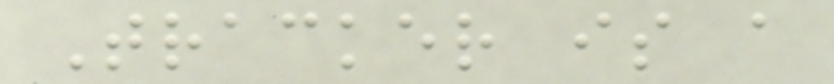Tracker is a
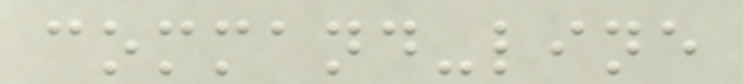command-line
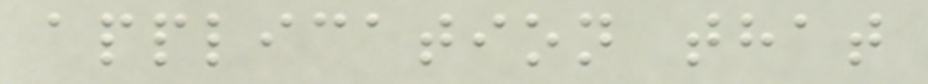application that
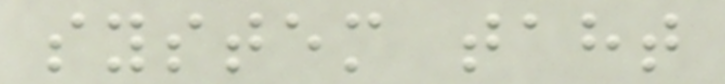system taht
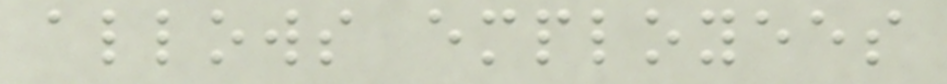allows employees
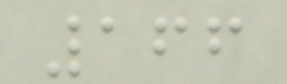166
